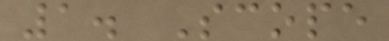1. Scope
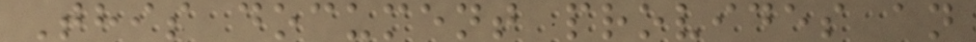This document provides an
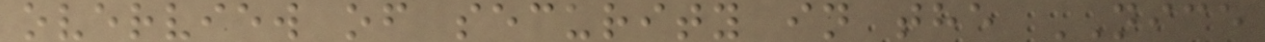overview of security in the NICE
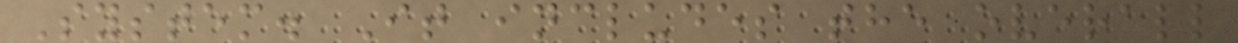System. It includes the overall
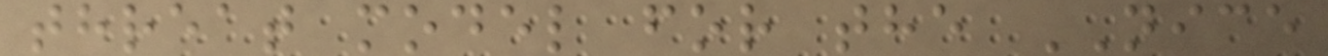threat model for the NICE
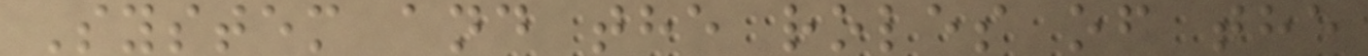System and the roles of the
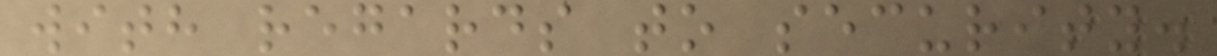with regards to security.
